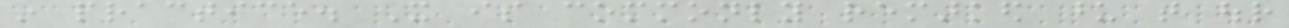in practice. It is commonly remarked upon that our
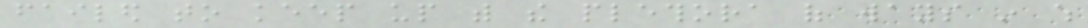failed to keep up with the plethora of ways in which
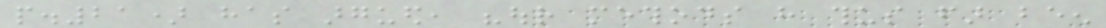p.21) has argued, "our methods have thus far been
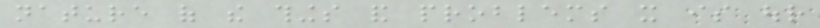nature of the things and problems it is our
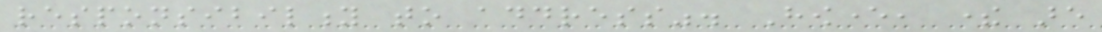responsibility to address". However, there are
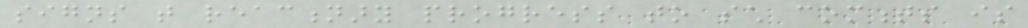signs that reactionary progress to such comments is
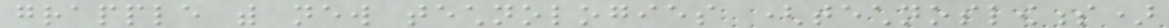grapple with new technologies (technoslowness)
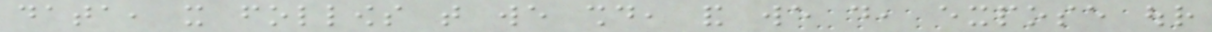data, it follows that we should, and we do, expose our
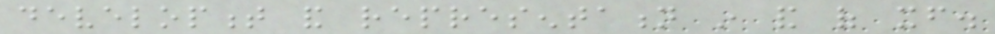development and representation in and of itself.
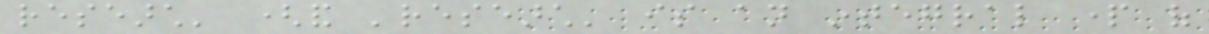research' (and 'research' is an integral part of
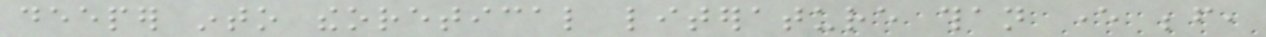deeper into theoretical literature than ever before,
